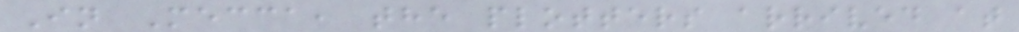In Mecca, the plotters arrived at
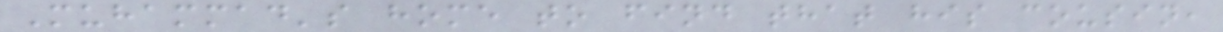Muhammad's home to find that his cousin,
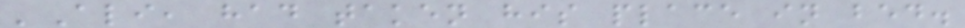'Ali, had taken his place in bed.
